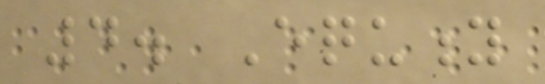4. Equity
